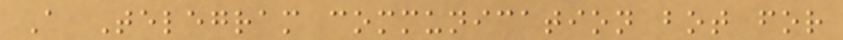A Telegram communication bot for
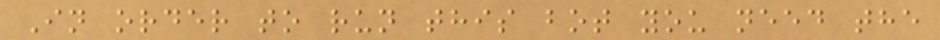In order to run this bot you need the
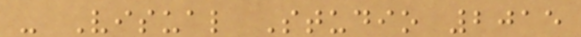- Visual Studio 2015
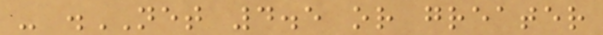- .NET 4.5 or greater
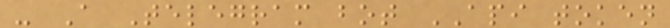- A Telegram bot API token
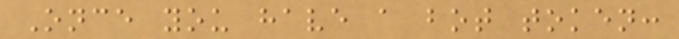Once you have a bot token:
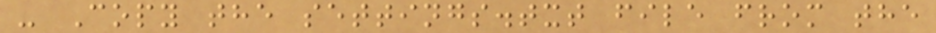- Copy the settings.txt file from the
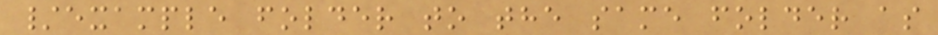/example folder to the same folder as
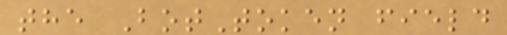the BotToken field
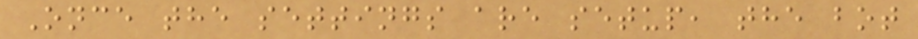Once the settings are setup, the bot
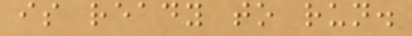is ready to run.
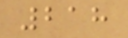218
